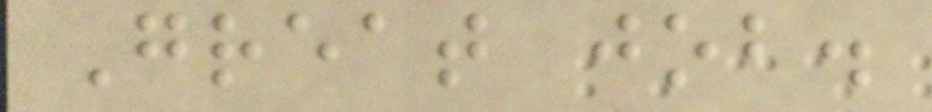Great job.
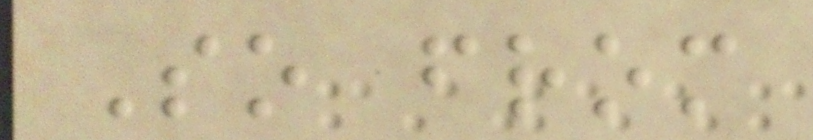So from
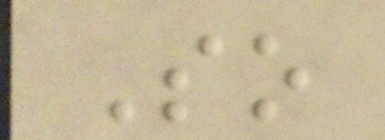So
